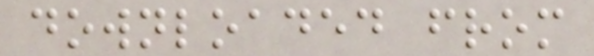downloaded from
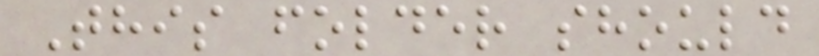This folder should
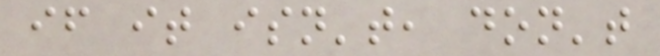if it isn't, don't
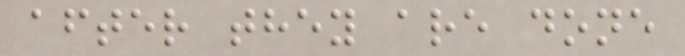after they are done
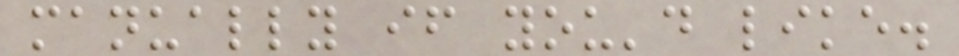manually if you'd like.
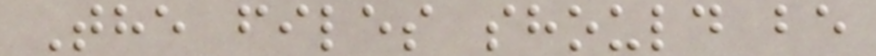The files should be
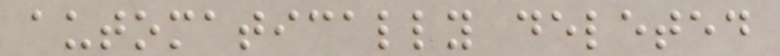automatically deleted
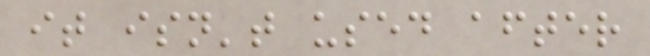it isn't used after
